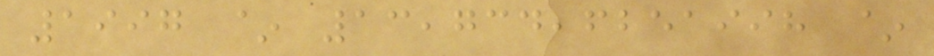1997 ~ 13,734,6251998 ~
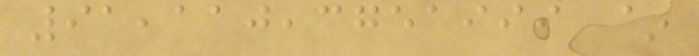91,110,3751999 ~
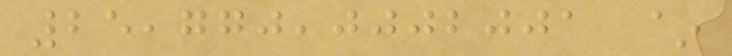25,770,0002001 ~
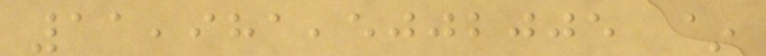11,981,5002005 ~
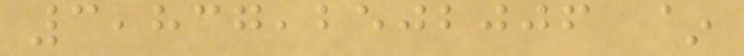3,837,2502006 ~
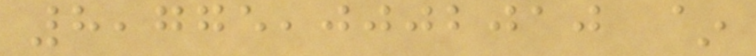8,775,0002010 ~
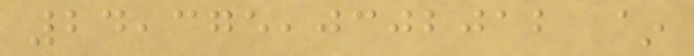24,375,0302012 ~
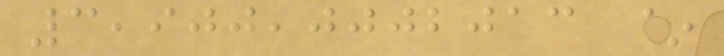3,900,0002013 ~
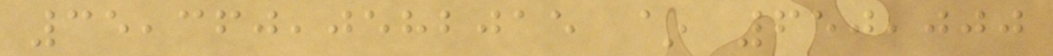35,360,0582015 ~ 650,000
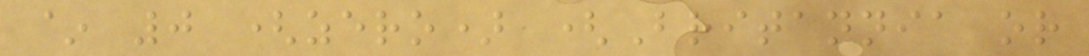~ 0 (zero) (Britannia or
